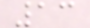13
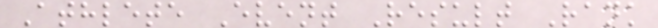Athlete Event Result Rank
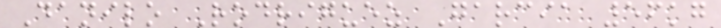Danilo Rodriguez Garcia 56kg
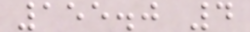155.0 4
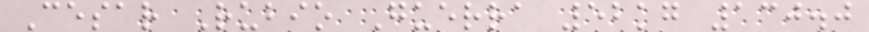Cesar Rubio Guerra 52kg 130.0
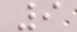9
